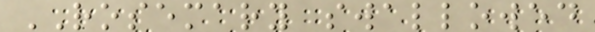ROSEMARY swallowed
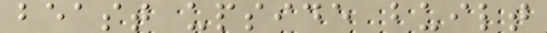beast upside built
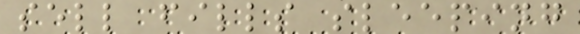sell fills sleeping
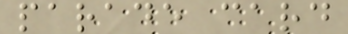parade card
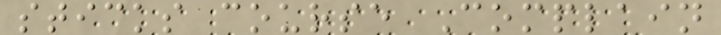sticks course Complain
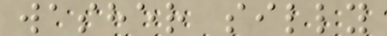washer silly
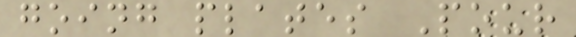going plates Pour
